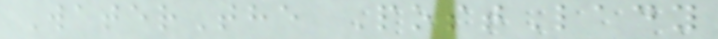WaterThe PostLady
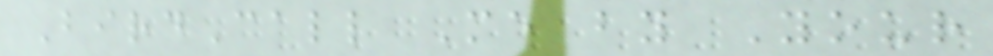BirdCall Me by Your
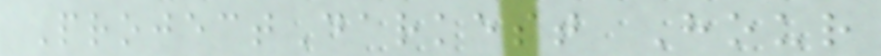ProjectDarkest Hour
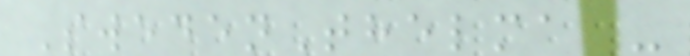SwedenThelma -
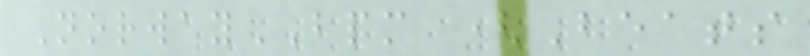NorwayBPM (Beats
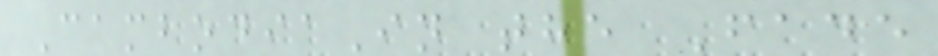CambodiaIn the Fade
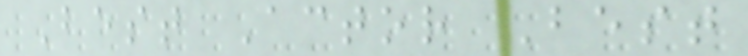Best Actor Best
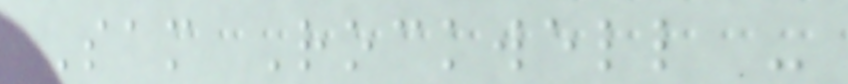Sam Rockwell -
